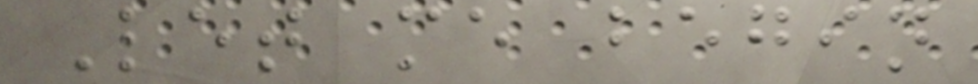Let me begin
